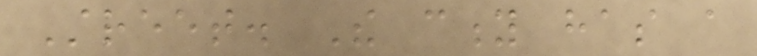Street. The city has a
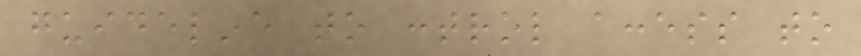guideline to control access to
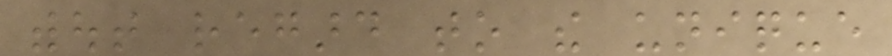without regard to the unique
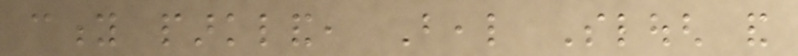city parkland, Beal Slough and
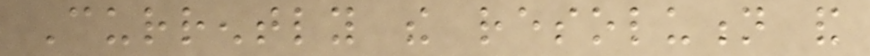Currently the resolution and
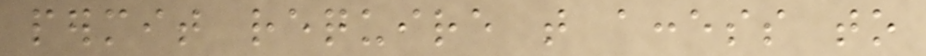permit require that access to
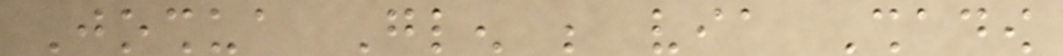Joshua Glen be via Shadow
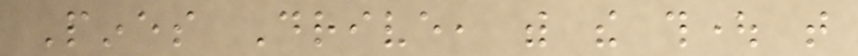Pines Drive, with the thought that
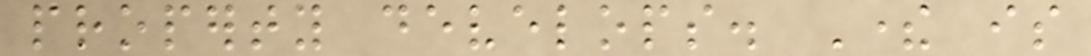property develops. There is
